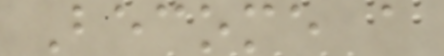Become a
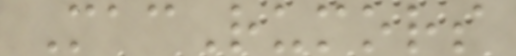MacRumors
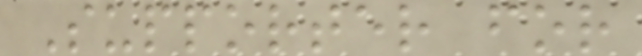Supporter for
